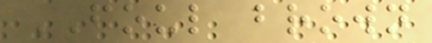FOUL brown
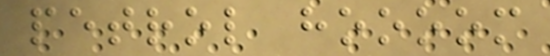petrol hoooom
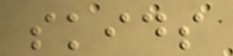skids
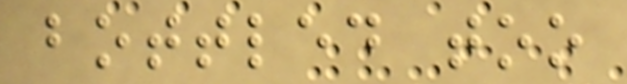bottled too
